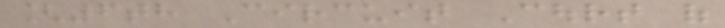[6th Circuit Court of
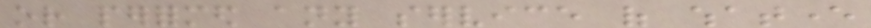or performed any service of whatever
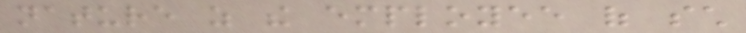nature as the employee of such
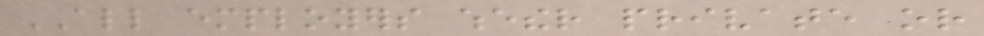ALL employers whether private or
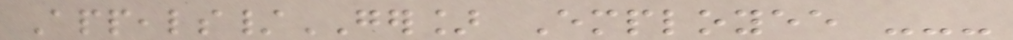Appeals/GER] Employee ---
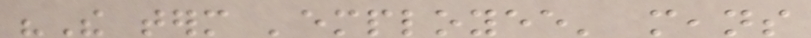"The term 'employee' means
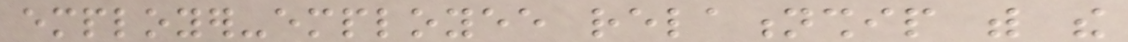employer-employee relationship with the
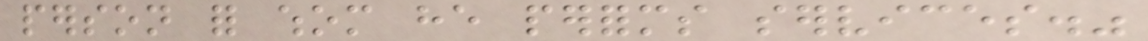person for whom he performs services."
